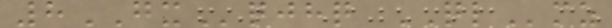8GXqjhq QLmz
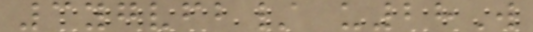3ygvfb/ u28W
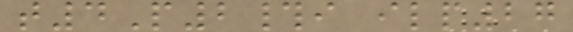t4P2#i ilp27
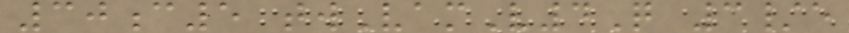30c5 twVamV4Q 3/e
